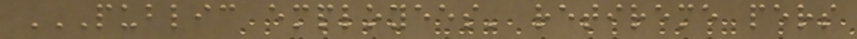PUBLIC EMPLOYEES' RETIREME PERS
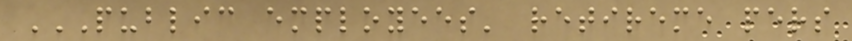PUBLIC EMPLOYEES' RETIREME PERS
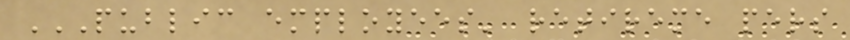PUBLIC EMPLOYEES' RETIREME PERS
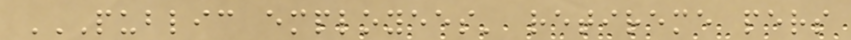PUBLIC EMPLOYEES' RETIREME PERS
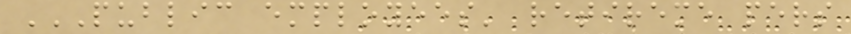PUBLIC EMPLOYEES' RETIREME PERS
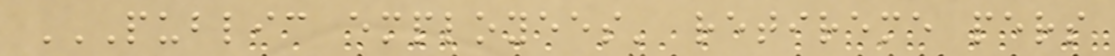PUBLIC EMPLOYEES' RETIREME PERS
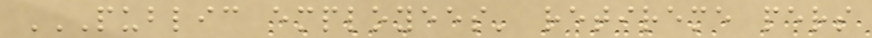PUBLIC EMPLOYEES' RETIREME PERS
